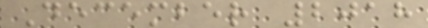December 2018
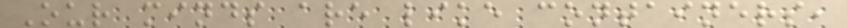Our minds are like containers,
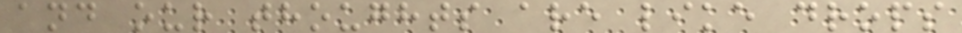and our thoughts are like drops
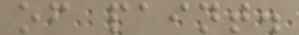of paint.
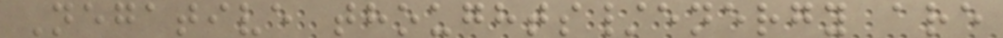Negative thoughts/energy are
